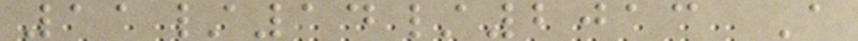11/14/2013 A
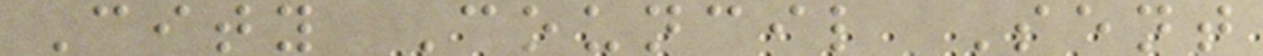City Council Sent
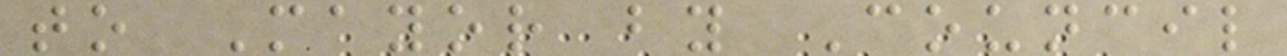to Mayor by Council
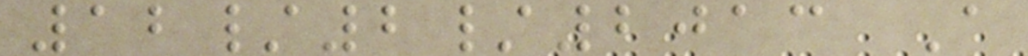12/2/2013 A
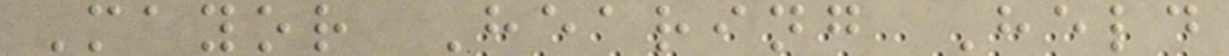Mayor Hearing Held
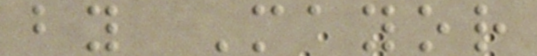by Mayor
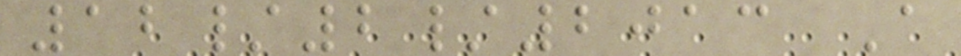12/2/2013 A
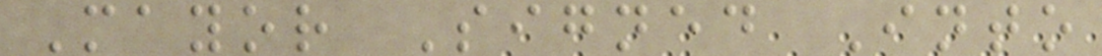Mayor Signed Into
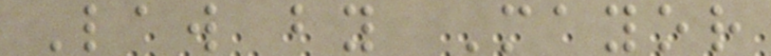Law by Mayor
